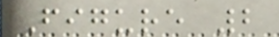Figure 2
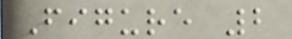Figure 2
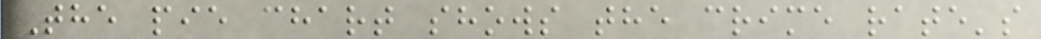The pie chart shows the crime rate's
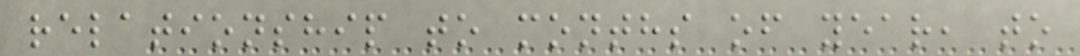relationship to months of year, to
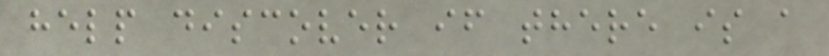help discover if there is a
